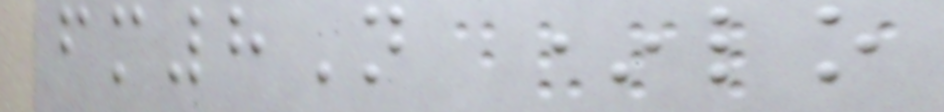fm8N *lo
